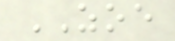ZOE
